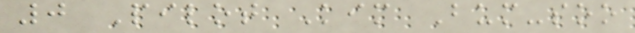0 Pilot Kim Bum-soo
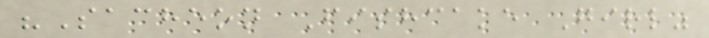"Sacheon Fishcake Girl"
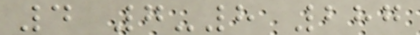4 7-8 287
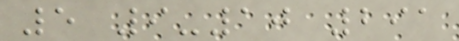5 9-10 291
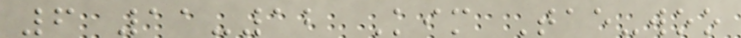6 11-12 Kim Tae-woo
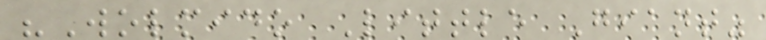"Wolmido Little Giant"
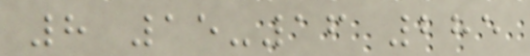8 15-16 285
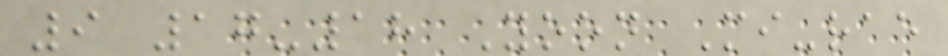9 17-18 Yoon Mi-rae
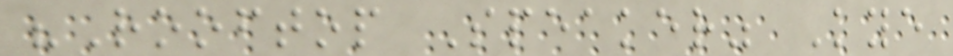"Rooftop Speaker" Kye
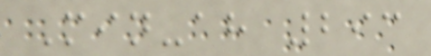Min-ah 293
